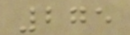275
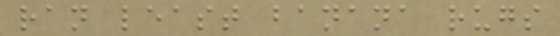ran least banana rugs
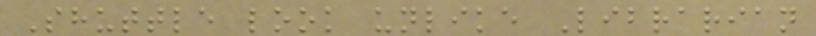Shuttle look unlike Librarian
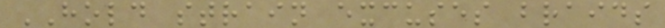HOLD strain excuses braids
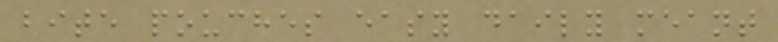bite pouches easy daily meant
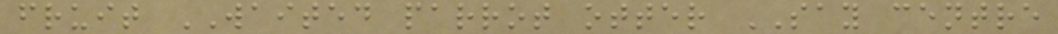fruit WAITED parrot otter SAY centre
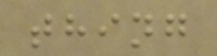thing
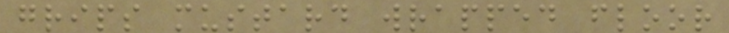grips mustard wrapped floor
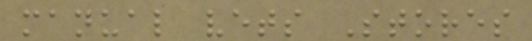manual vets Stores
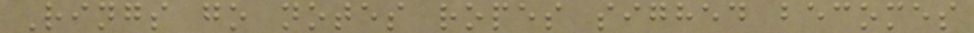Rings go notes ropes sighed becomes
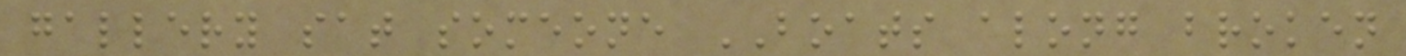gallery sat someone BOATS along broken
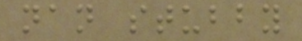nan stubby
